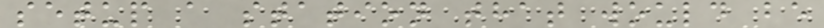setup a station that would be
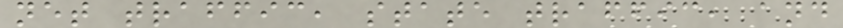net traffic, state traffic, and
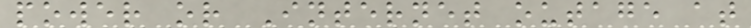power or Internet outage at
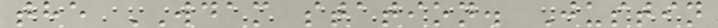the WDAM station. Justin
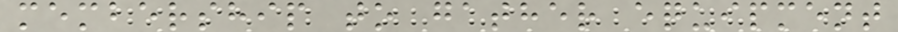membership to gather equipment
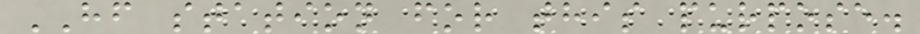HF station for this purpose.
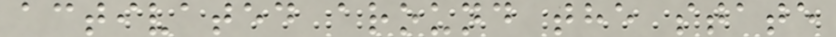activated around the state
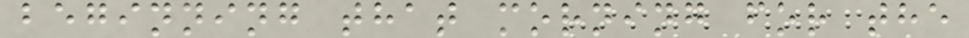beginning that morning for the
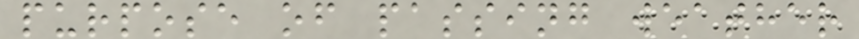purpose of passing weather
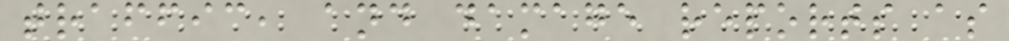traffic, and damage reports as
